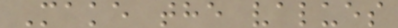Make the values
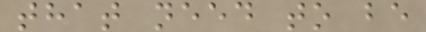that need to be
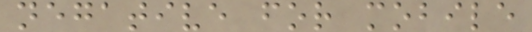negative for mobile
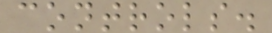controls.
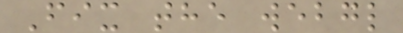Fix the webgl
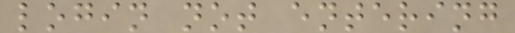login not entering
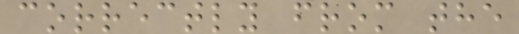correctly from the
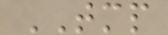TMP
